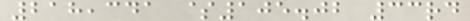218,341 $105.02 33rd
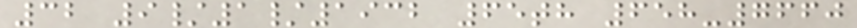32 9/1/1932 65th 658-7660
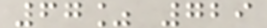67% 729
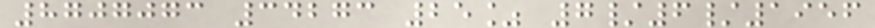8707073 34273 25% 7/6/1956
